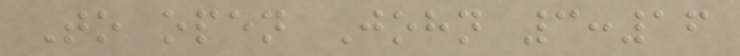To open John 3:16
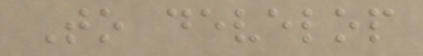To develop
